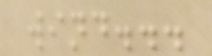wind...
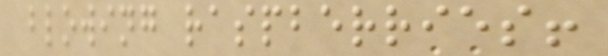blowing raspberries!
